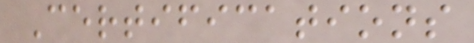Certifications
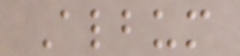Album
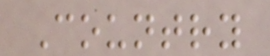Country
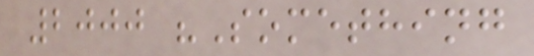2000 "Something
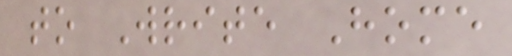to Write Home
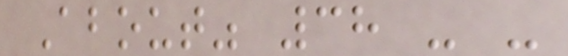About" 38 - -
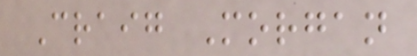Craig Morgan
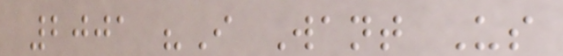2001 "I Want Us
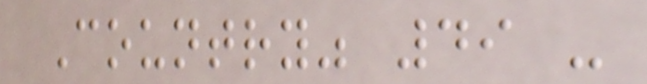Country" 49 -
